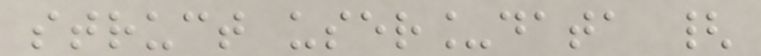struct user_data {
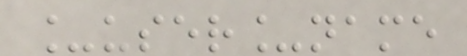_user_name
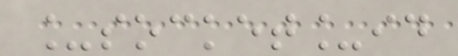_socket_id
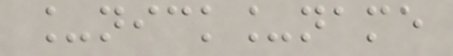_nick_name
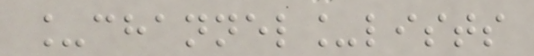_channel_lists
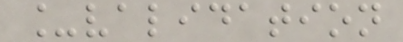_validation
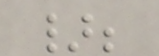};
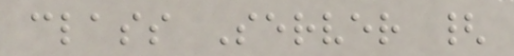class Server {
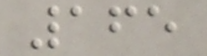165
